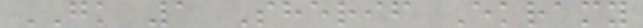GK 1 Sherif Ekramy
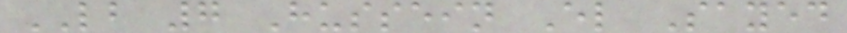LB 7 Hussein El Sayed
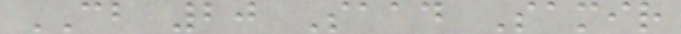CB 20 Saad Samir
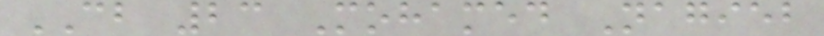CB 23 Mohamed Nagieb
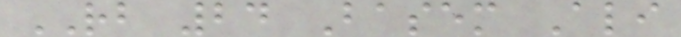RB 24 Basem Ali
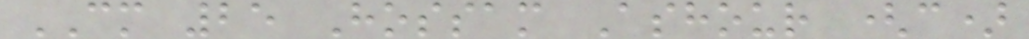CM 25 Hossam Ashour (c)
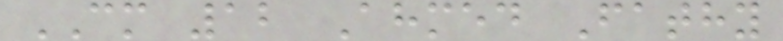CM 12 Ahmed Fathy
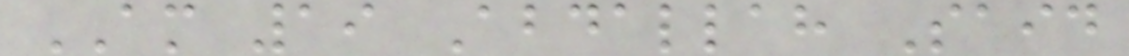AM 19 Abdallah Said
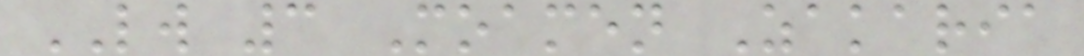LW 3 Moamen Zakaria
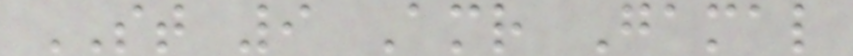ST 9 Amr Gamal
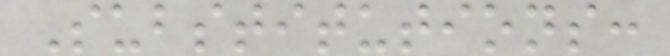Substitutions:
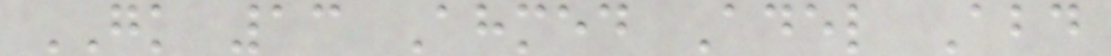GK 13 Ahmed Adel Abd
